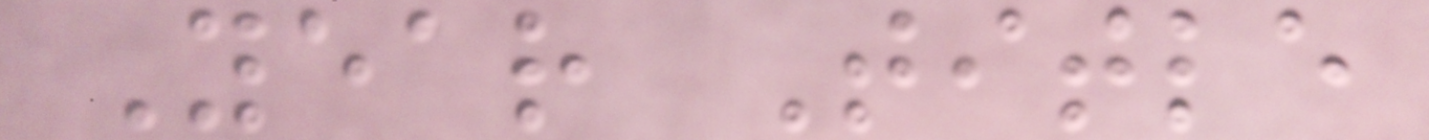Year Title
